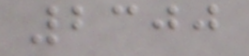2300
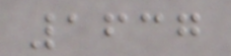1637
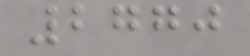2770
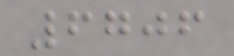6706
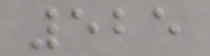525
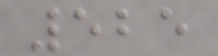525
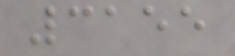3155
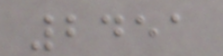2451
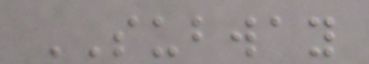SUBWAY
